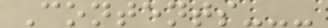Contents---
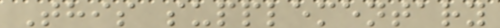This supplementary
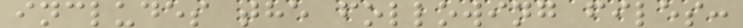includes the following files:
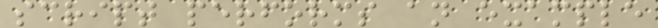script performs an example
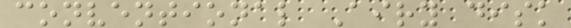conventional Airy disk
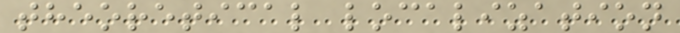theoretical localization
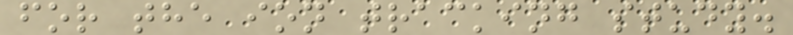for the ion tracking study.
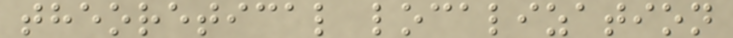theoretical localization
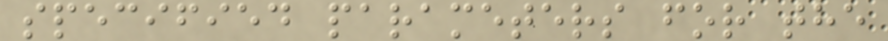specified parameters for the
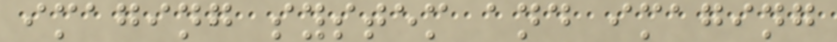imaging system and imaging
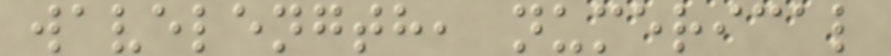wavelength, numerical
